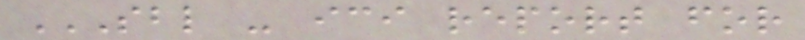SBL - ICI REPORT FOR
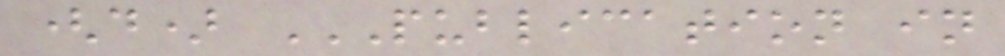(d) PUBLICATION IN
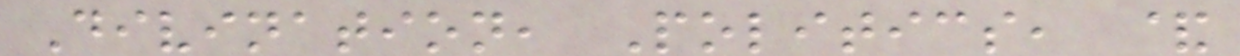Divination, Politics, &
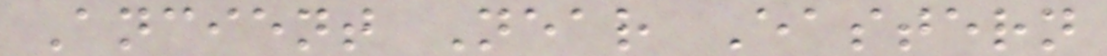Ancient Near Eastern
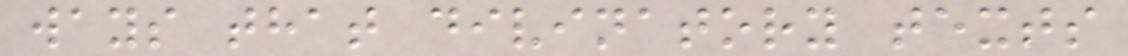ways that divinatory texts
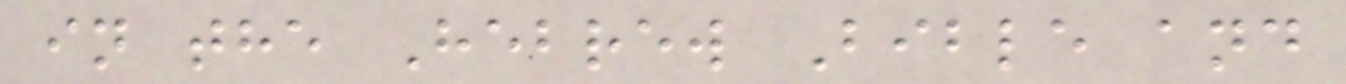in the Hebrew Bible and
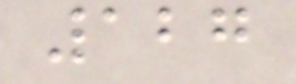127
